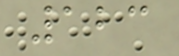123
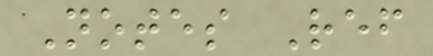Notes Ref
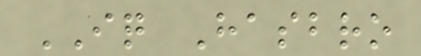IQ Hasbro
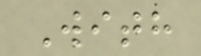With
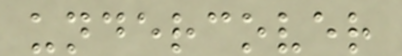undercover
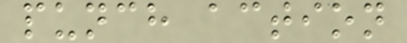punch action
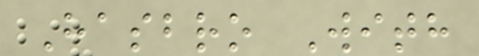Hasbro With
